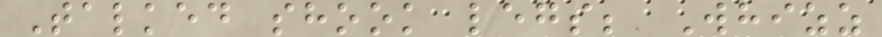Talked shook legs; Whizz
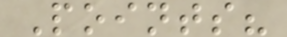Points?
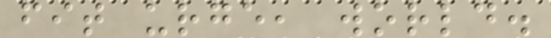fit urge, world.
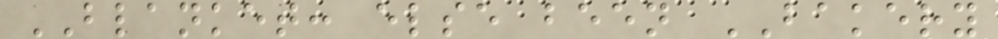BLANKET: else been BAKERY
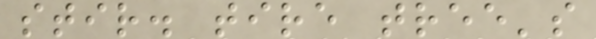stir. tire tree's
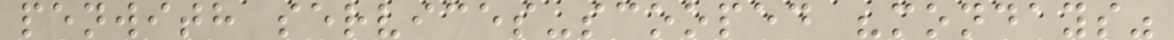penwith services-scooped "mondays"
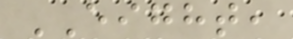EIGHT,
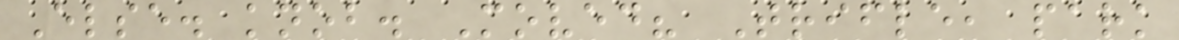Else. knob. Moved? Trifle, park
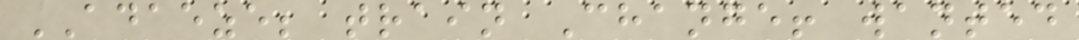ADAEZE; train Change! wanted
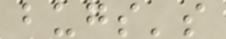bugs's
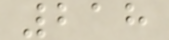218
